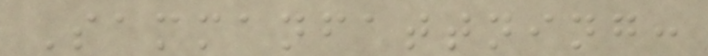Sammanfattning:
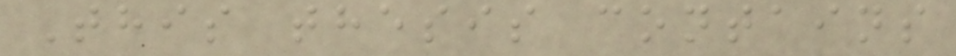This thesis contains
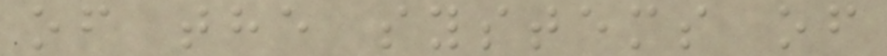of the systems of
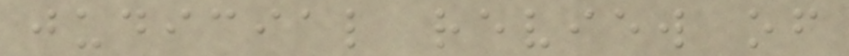judicial review of
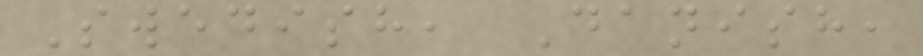Swedish, Danish,
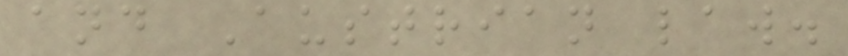and Austrian law.
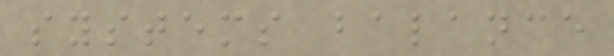systems balance
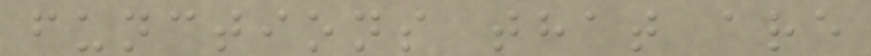functions that are
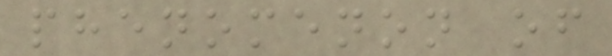phenomenon of
